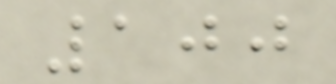100
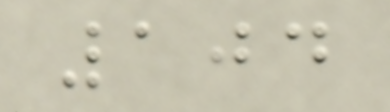104
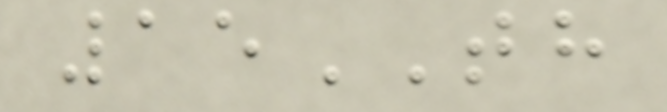15TH
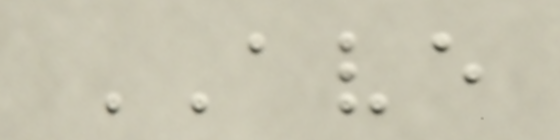AVE
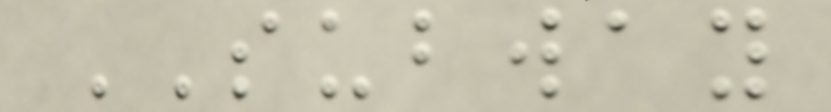SUBWAY
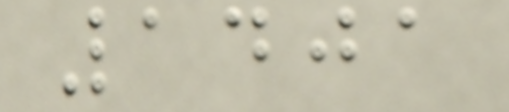1401
